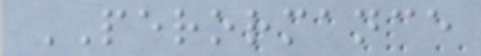PERORMANCE
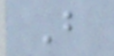B
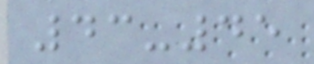43-45
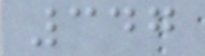347
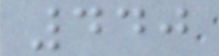440
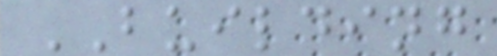BUILDING
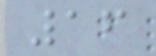16
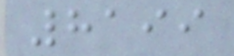8199
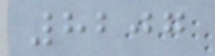8207
